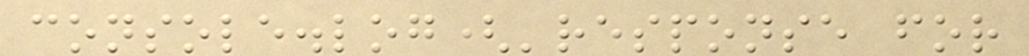console.log('response for
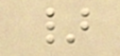}
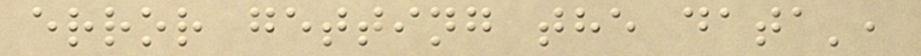error getting the data',
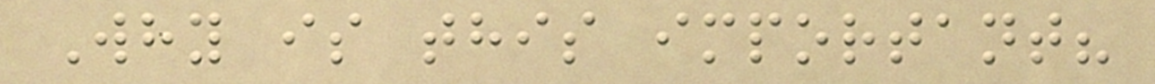Why is this important?
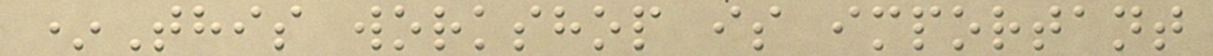*This workshop is important
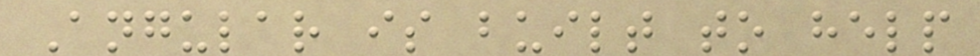Angular is built to help
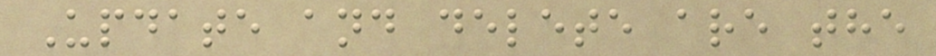Update and delete are the
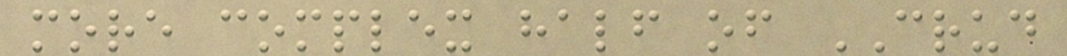more complex half of CRUD
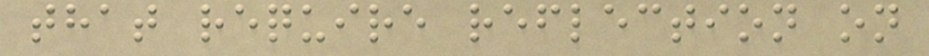that require reflection on
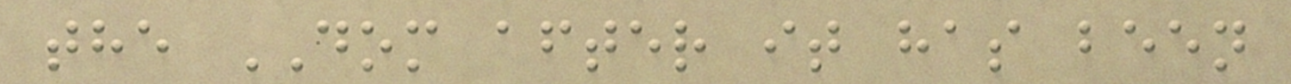the DOM after it has been
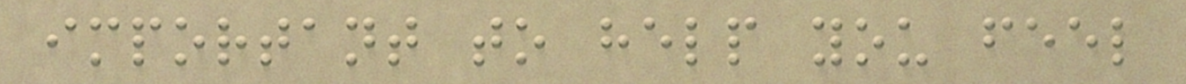important to help you feel
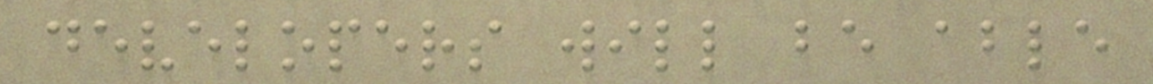developers will be able
